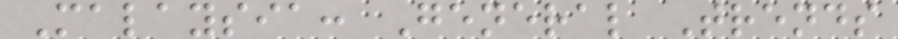Malaysia: General Trends
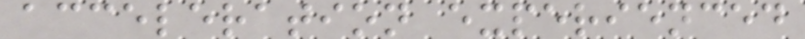acceleration experienced
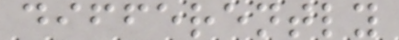differently
